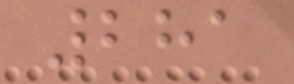281
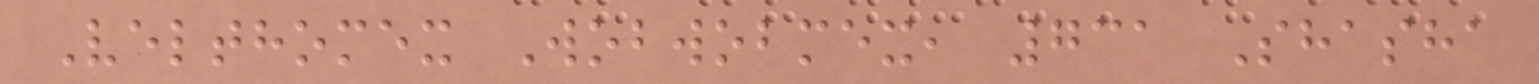Velthomex Wobwobmex, 731 Shasha
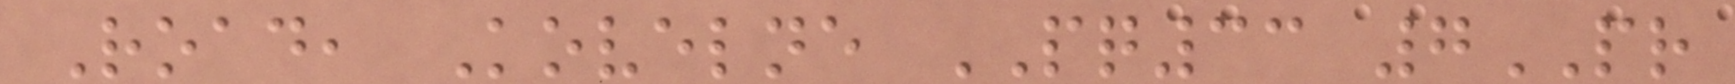Road, Kovelne PQ33 7PR
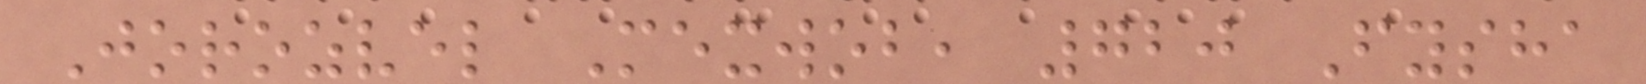Jorozvel Mexwob, 720 Fysha
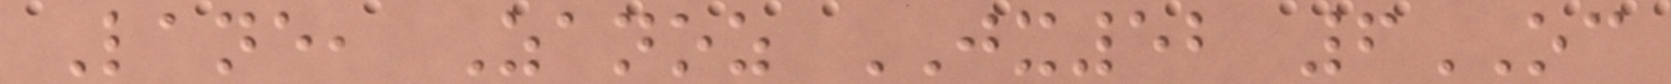Lane, Zanoz JX52 6OC
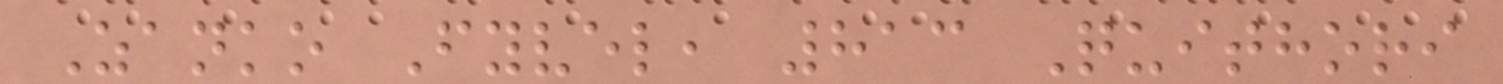Zanko Fyvel, 813 Quithori
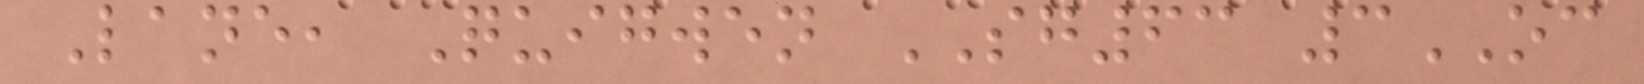Lane, Quigwen SG63 3OC
